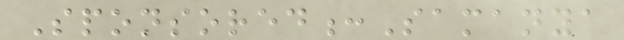Sponsored:Samanya
